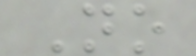No
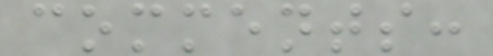comments:
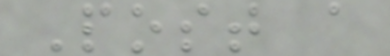Post a
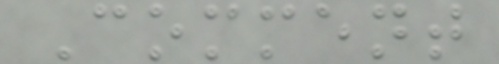Comment
